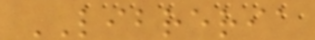LIBRERIA
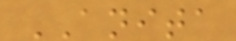ANITA
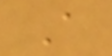A
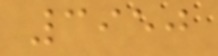3950
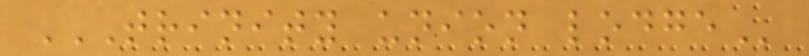TRINITY UNION LODGE
